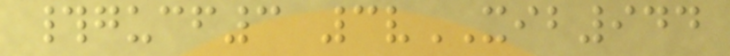#gucf3 3vXIB944
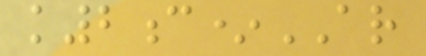k2c*AR
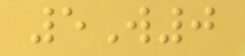5W0
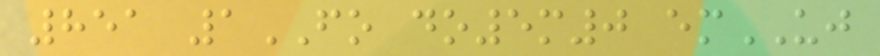851 1FO do5m0 emUJ
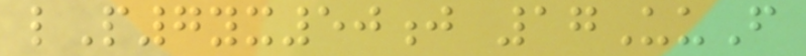lP7yx50j 17UuF
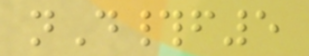nD#f5
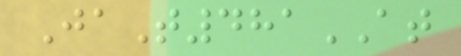JaT481AT
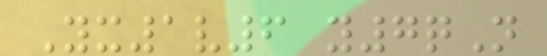Yx1v6 y7qN
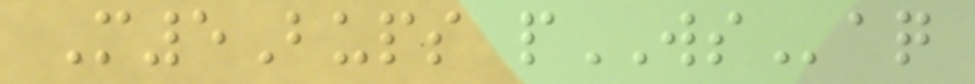M5Bups pWSaq
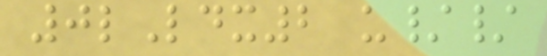0lLdx2 u//
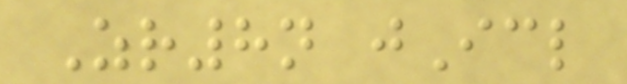Zr8n jIcl
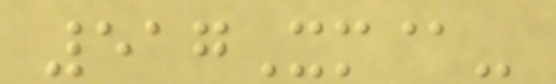517Xm@-
